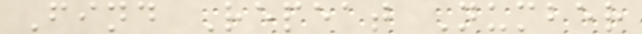Find Repeat Number
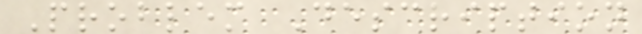Problem Description
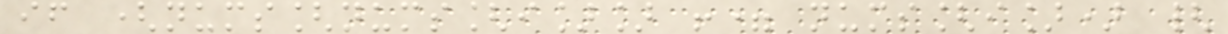if (nums[nums[i]] != nums[i]) {
